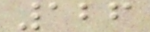126
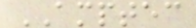AMPTEC
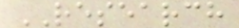RESEARCH
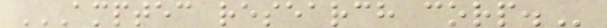AMPTEC RESEARCH CORP.
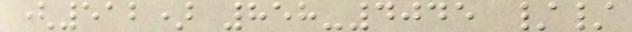(512) 858-4045 //
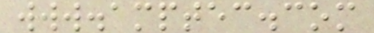www.amptec.com
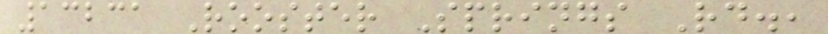13231 Rooster Springs Rd.,
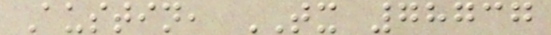Austin, TX 78737
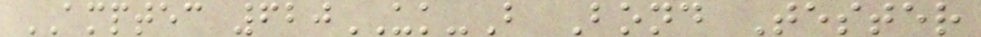AMPTEC 620UK-B Bond Tester
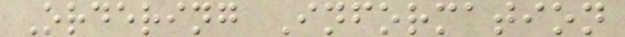Ordering Information
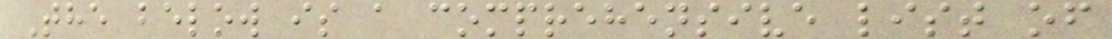The below is a comprehensive list of
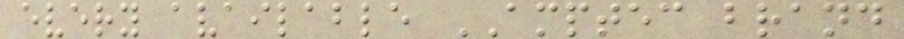every available AMPTEC brand
